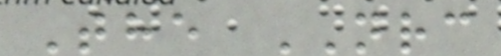The NRC
